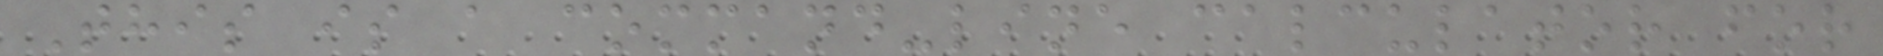This is a command-line calculator for
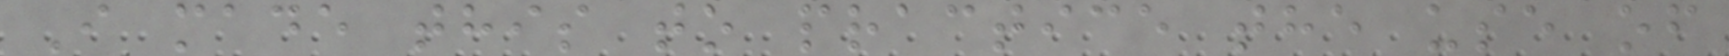I made this to practice the use of
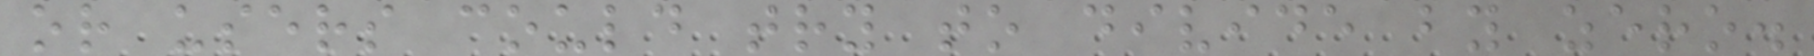or users could try to divide by zero.
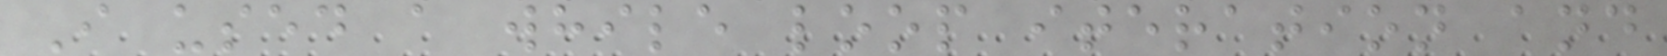I used a while loop iteration and
